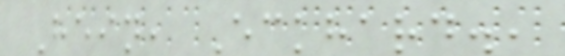Hein, Eckhard.,
